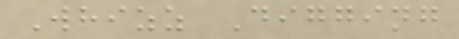Whizz Digging
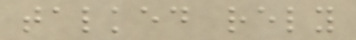talked rely
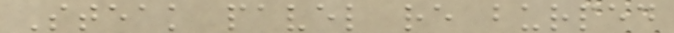Steak pavel re burped
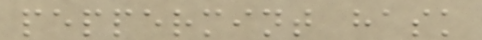peppermint hask
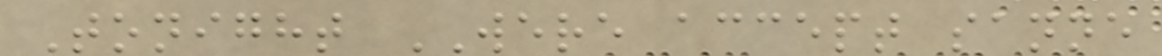Tonight WERE accept sanne
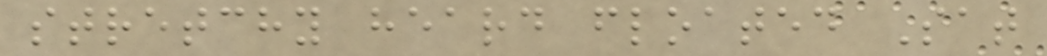stretchy heard floated Sat
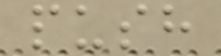push
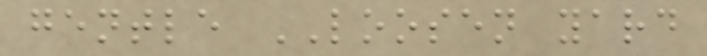gentle LOOSEN yard
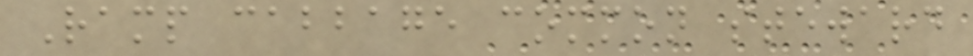Ramp cabbage common steward
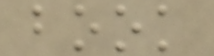book
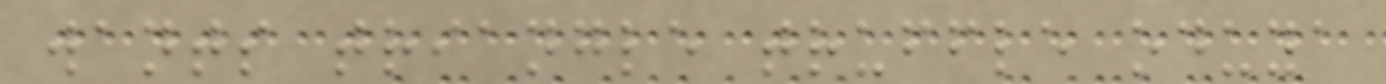wants triangle truffle oduya
